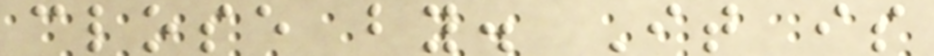close by. It is
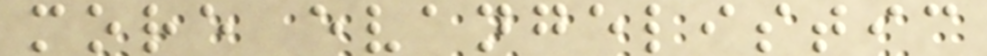more evangelistic
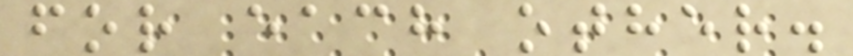for each other.
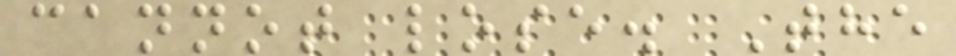cannot lose. The
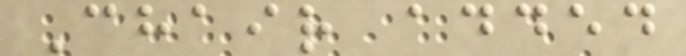Chair added
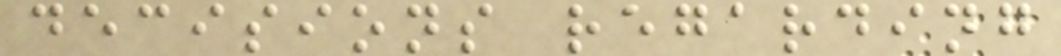decisions regarding
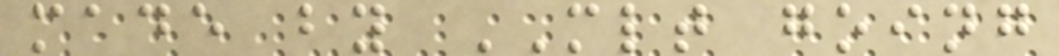made by MLT going
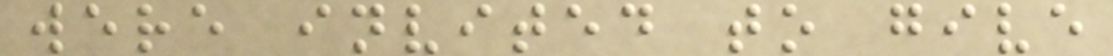were invited to give
